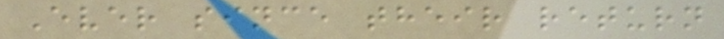Ever since their return
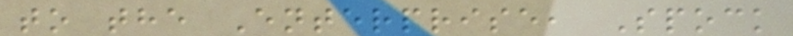to the Enterprise, Spock
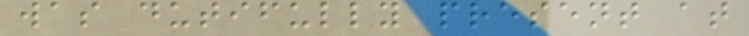was dutifully present at
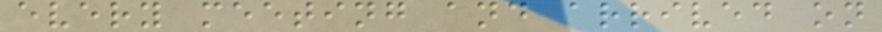every meeting and arrived on
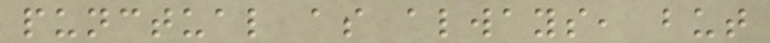punctual as always, but
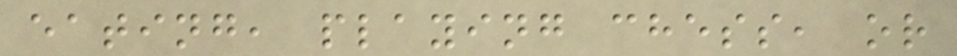eating, playing chess, or
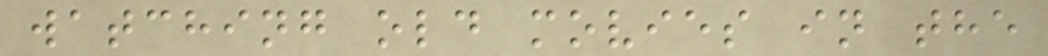watching old movies in the
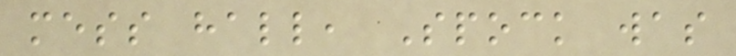mess hall, Spock was
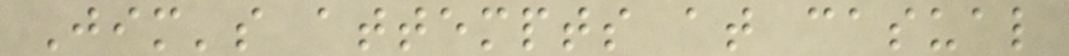Jim's attempts at casual
